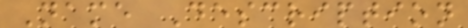Name Description
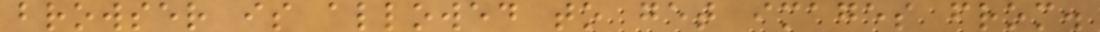browser is allowed to get images from.
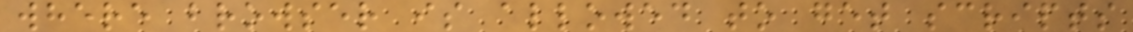where browser is allowed to get scripts
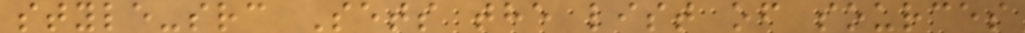style-src Sets the list of sources
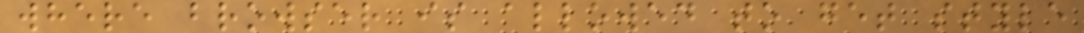where browser is allowed to get style
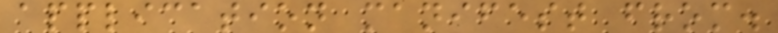application manifest from.
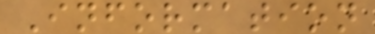Information
